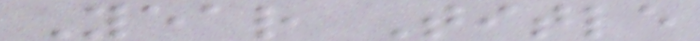Year Title
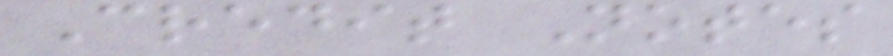Credit Notes
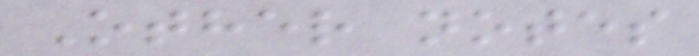Other notes
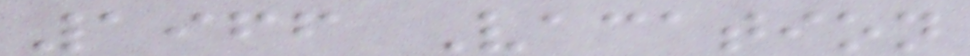1966 Vacation
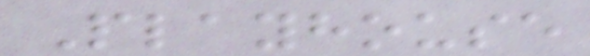Playhouse
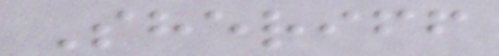Sheriff
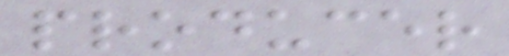producer
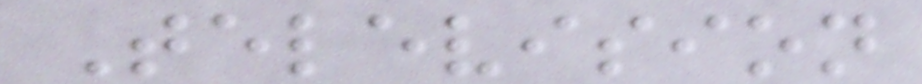Television
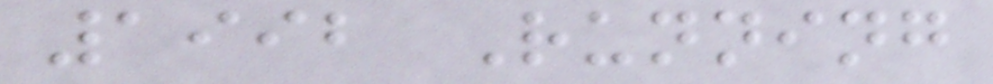1992 Running
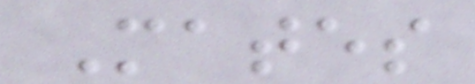Mates
